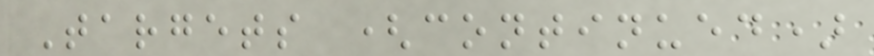Targets (continued)
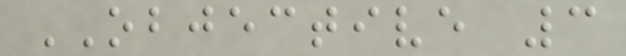OBJECTIVE 3
